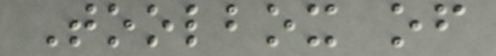Toolbox of
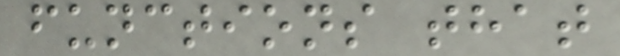functions that
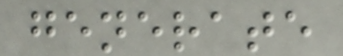generate
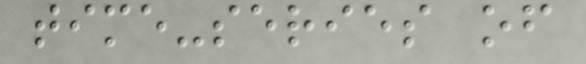time-series of
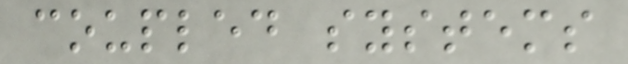coupled systems
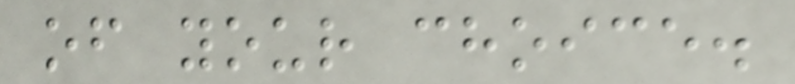of your choice.
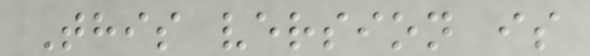This version is
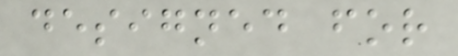designed for
